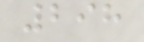298
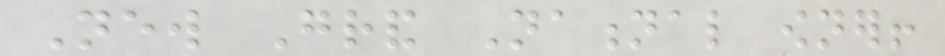New Grand National owner!
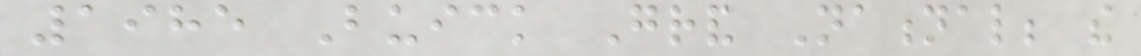1985 Buick Grand National; the
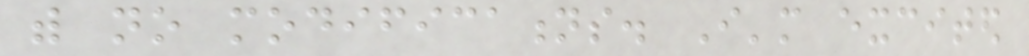with no modifications. I'm excited
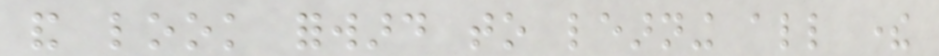and look forward to learning all there
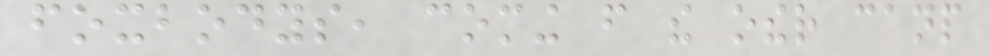foxbodys, coming from the other canp
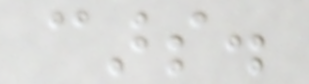cars.
